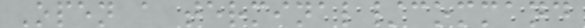Open a terminal/command
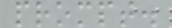prompt.
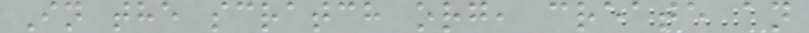In the scratch org, create an
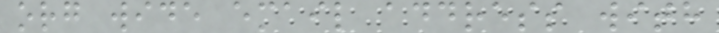org wide email address with
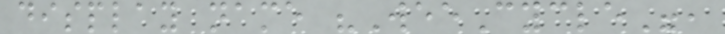display name "WeeCycle",
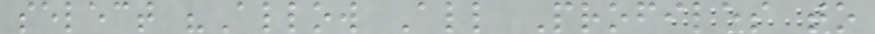select "Allow All Profiles to
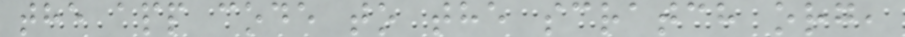the app code to the scratch org,
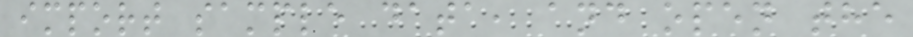import sample data, and open the
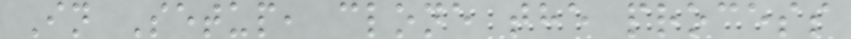In Setup, clone the process
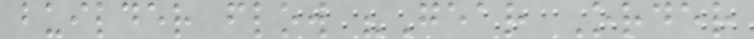builder flow "Gear Order
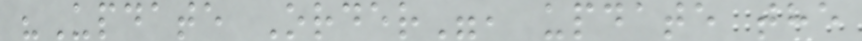"Update Order", update the
